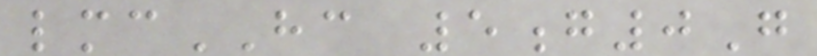lmcHC 5g0G
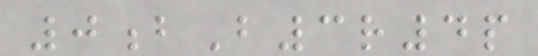0bB3r4p
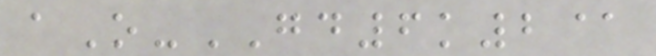aO-GD6k2@
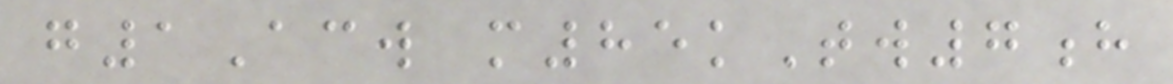g1Acw m85kTw7h
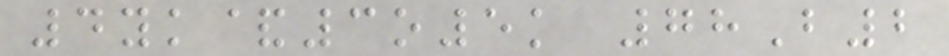4yk&3o5k 78B2
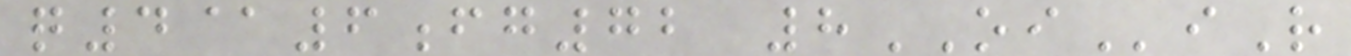q4@6fg72 8OIiR
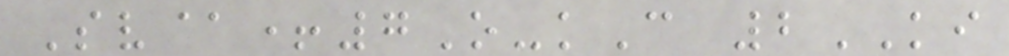Sv@+7O-kC 2KI
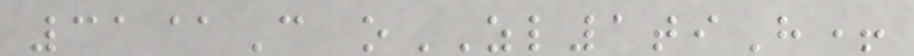31@C oZL1tiH+
